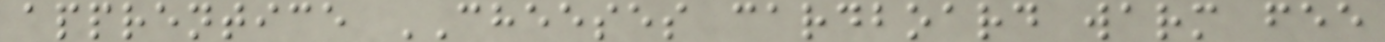apprentice CHEESES cardboard warm fee
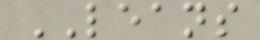LEANS
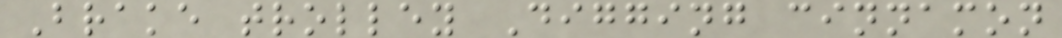Brake trolley Digging cinnamon
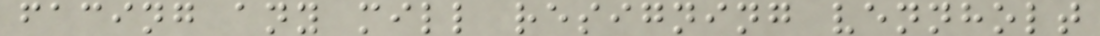facing any mill resigning vennholt
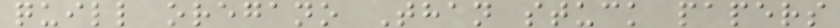quill oregano Than stuck papers
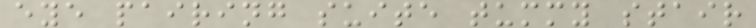eye pairing suite tummy stair
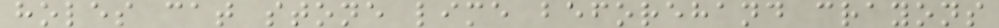holes cat stone lime beforehand crayons
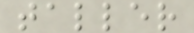taller
